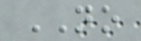NO
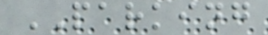PARKING
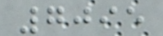7095
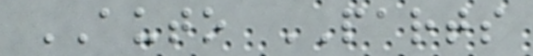AUTO PARTS
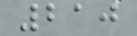210
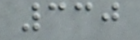330
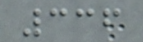336
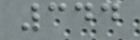344
